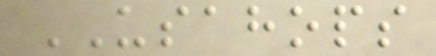USAHOPS
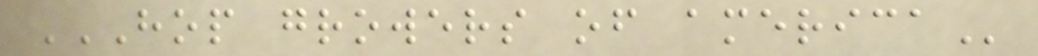HOP GROWERS OF AMERICA
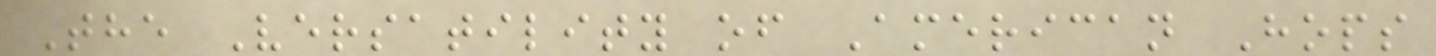The Versatility of American Hops
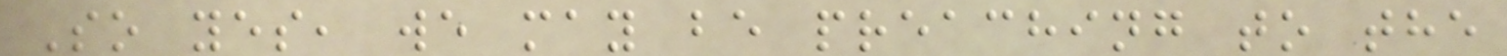So yes, we may be preaching to the
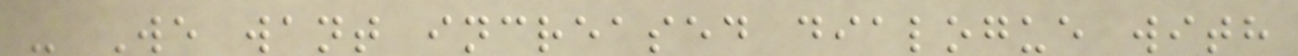- We want increased dialogue with
